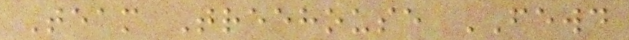Team Treehouse FEWD
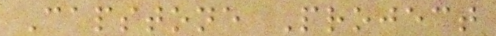Capstone Project
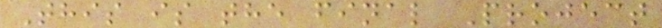This is the final Project
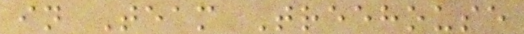in Team Treehouse
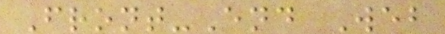Front-End Web
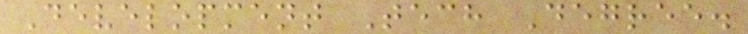Development Tech Degree.
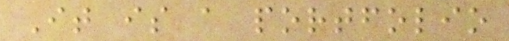It is a portfolio
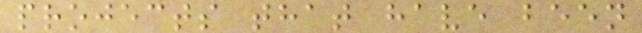projects that have been
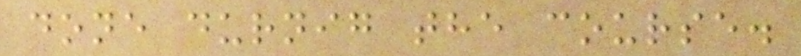done durnig the course.
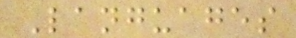Languages
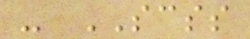- SCSS
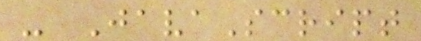- JavaScript
